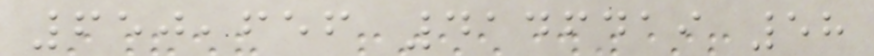650,656 4146419 58
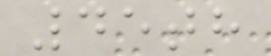45th
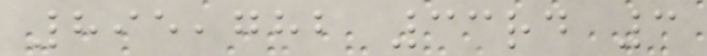895,782 33rd 3
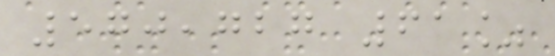570,727 61%
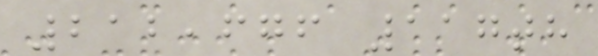212,676 117th
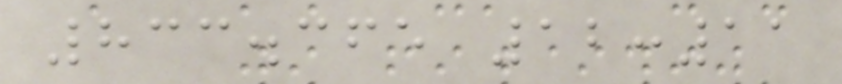833.365 12:11
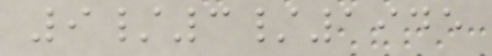9/3/1945
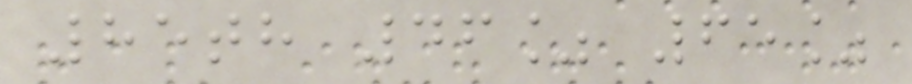85th 46% 65%
